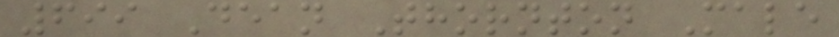699 Dean Thornton Male
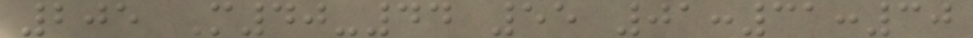205 M40-44 55 01:31:30
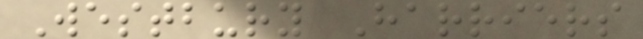Westbury Harriers
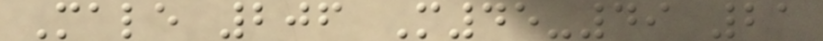Male 206 M45-49 21
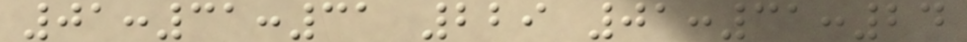01:31:31 229 01:31:24
